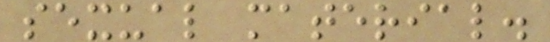sexual material.
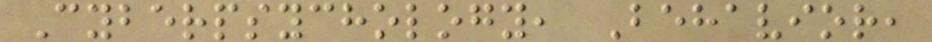Cyberpsychology, Behavior,
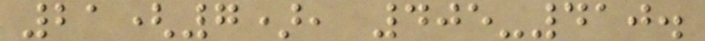21(7), 405-410.
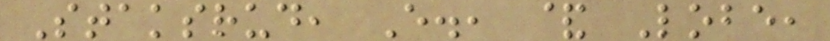Staksrud, E., & Lobe,
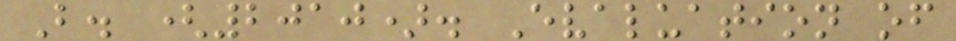B. (2010). Evaluation of
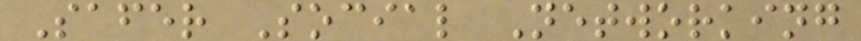Safer Social Networking
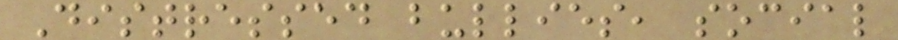Distressed bullies, social
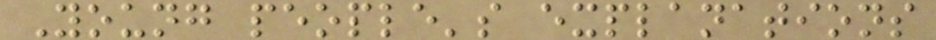Young people's explanations
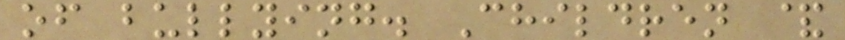of bullying. Children &
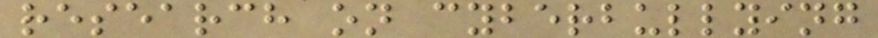research on cyberbullying
